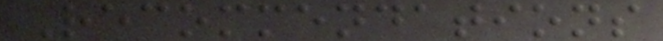Recommendations
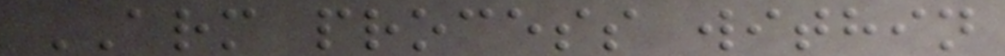ARM process within
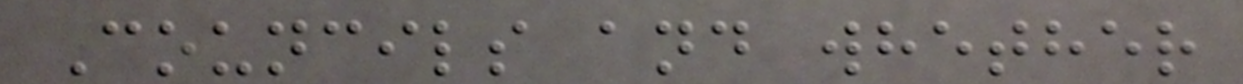Councils and whether
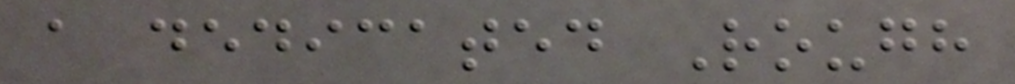a dedicated Rough
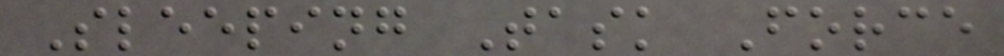Sleeping Task Force
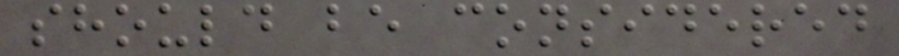should be considered
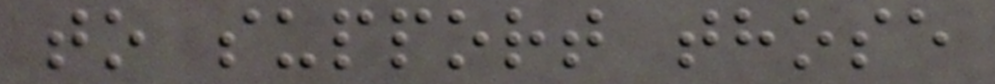to support those
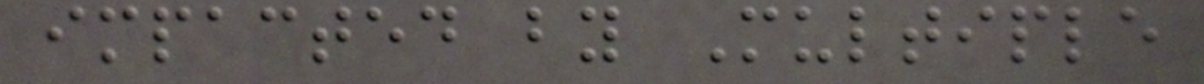impacted by Multiple
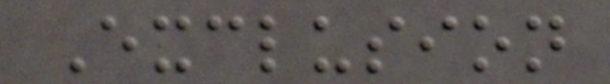Exclusion
